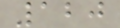120
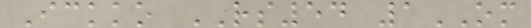Ickko RS54 1OM
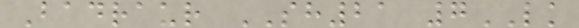Badraur SH21 7LK
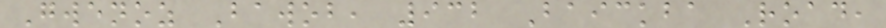Gwenoz Bawob, 932 Baickba Road,
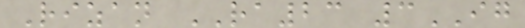Rizan RA23 3IG
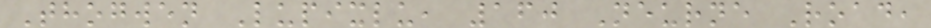Thogwen Lupixlu, 160 Neurne Road,
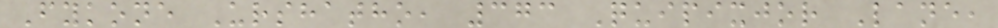Fykone Urshatho, 373 Quipixjor Lane,
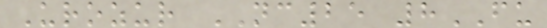Urozur NC25 8FU
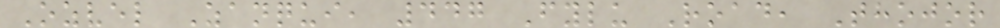Ozvel Zanqui, 447 Fylu Road, Thojor
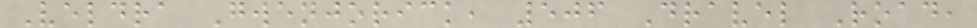Veldra Gwenjorick, 506 Dravel Road,
